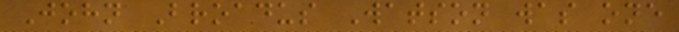John Broadus Watson was one
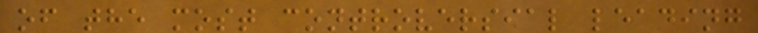of the most controversial leading
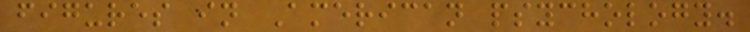figures in American psychology.
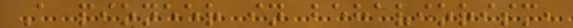A pioneer in behaviorism,
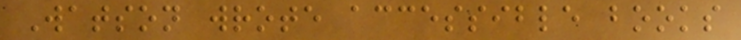Watson wrote accessible books
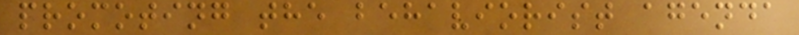promoting the behaviorist agenda
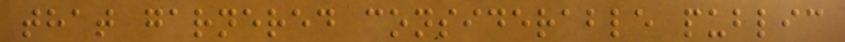that garnered considerable public
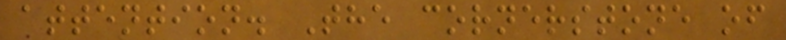attention. The cornerstone of
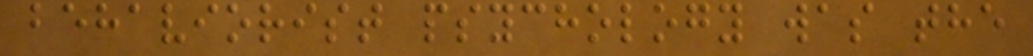behaviorist psychology was the
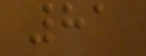81
